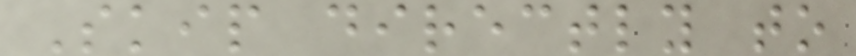Skip directly to
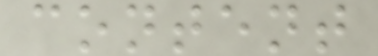content
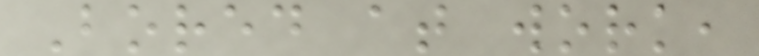Bored at work,
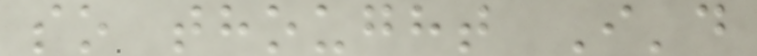so thought I'd
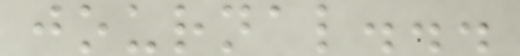journal...
